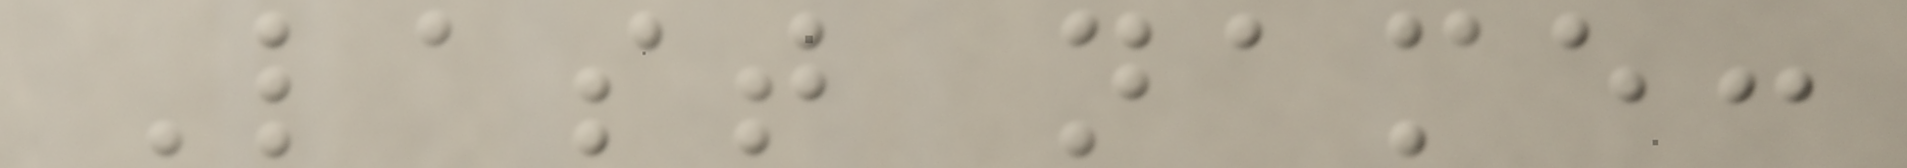Last name:
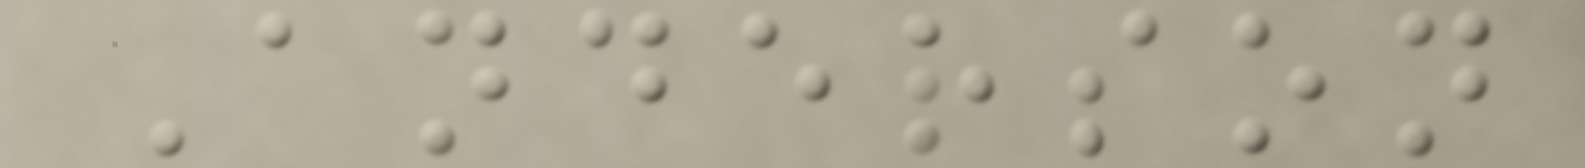Anderson
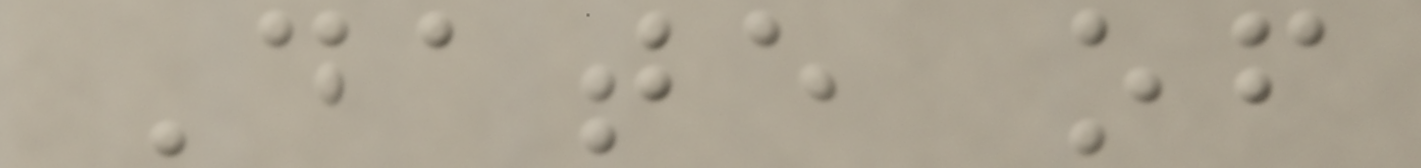Date of
